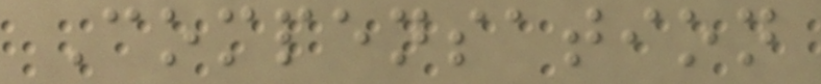Compensation
